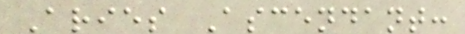Aries Ascendant:
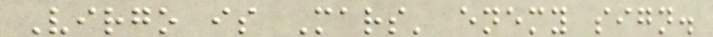Virgo is Mars' enemy sign.
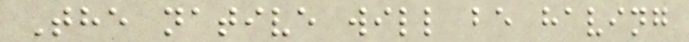The native will be having
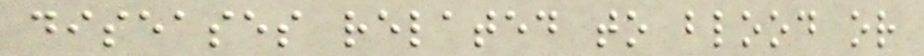diseases related to blood or
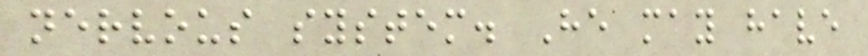nervous system. He may have
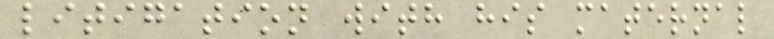litigation with his maternal
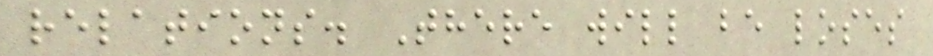relations. There will be loses
